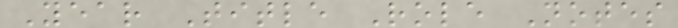Year Title Role Notes
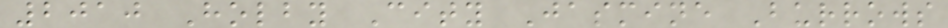2010 Holby City Jasmine Burrows
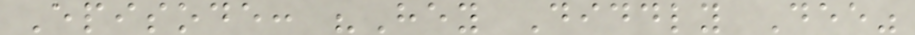Episode: "Hey Diddly Dee"
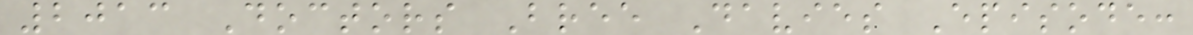2013 Doctors Bree Davies Episode:
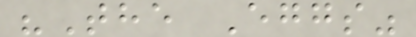"The Eggs"
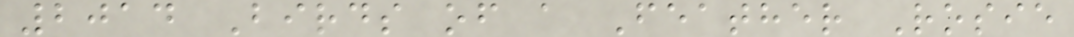2014 Birds of a Feather Rosie
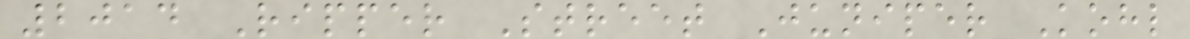2014 Ripper Street Juniper Kohl
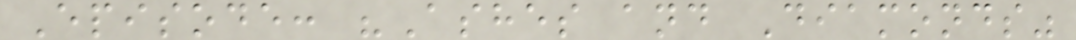Episode: "Ashes and Diamonds"
